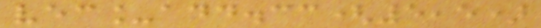vec_add.cc(5,5)
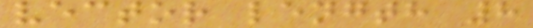vector length 8
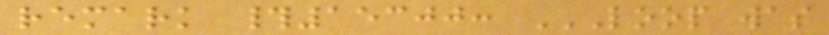remark #15300: LOOP WAS
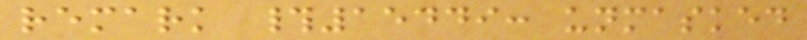remark #15449: unmasked
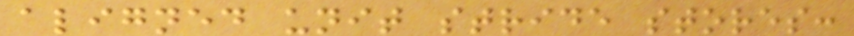aligned unit stride stores:
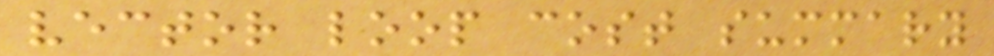vector loop cost summary
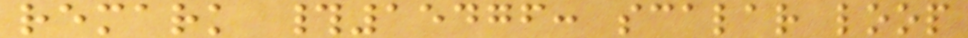remark #15476: scalar loop
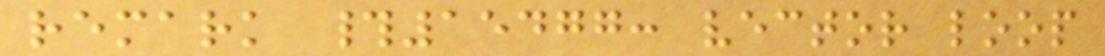remark #15477: vector loop
